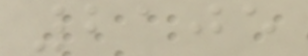2105
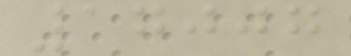17007
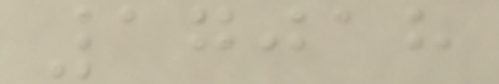17018
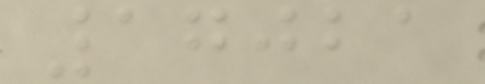17021
